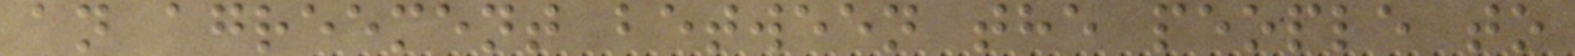an agreement between the people to
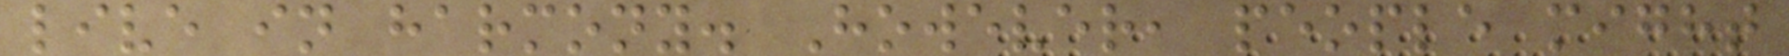live in harmony. However, people might
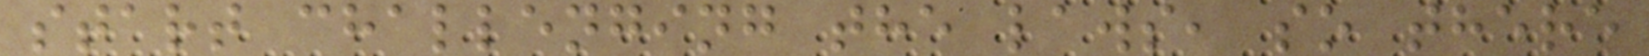start challenging the laws, so there
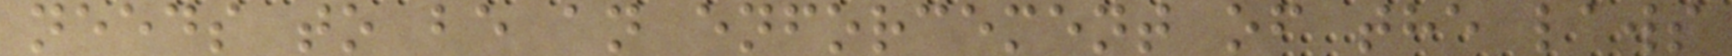needs to be an enforcement of the laws
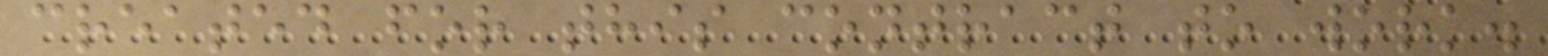created for this contract to work.
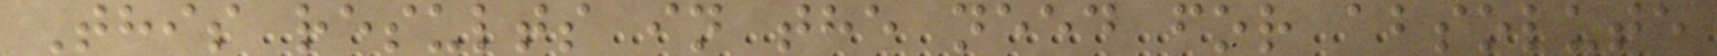This results in the need for absolute
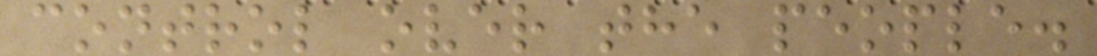control over the people.
